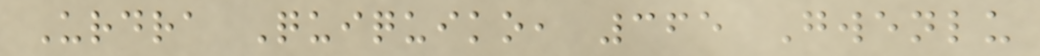Urdra Quiquiko, 365 Gwenlu
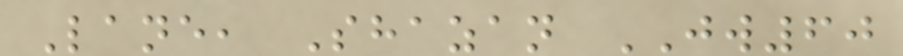Lane, Shazan JW60
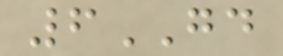6GD
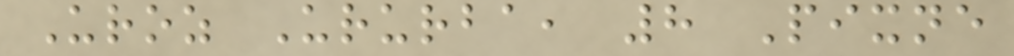Uroz Ururba, 8 Pixne
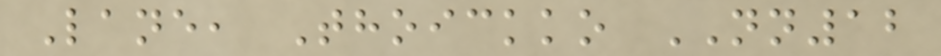Lane, Thoickko NN12
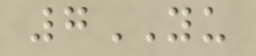7YU
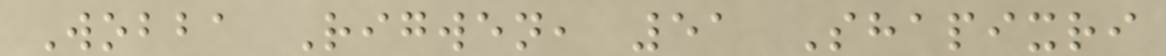Wobba Rigwen, 51 Shapixri
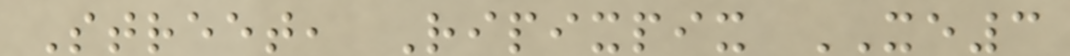Street, Ripixpix XE3
